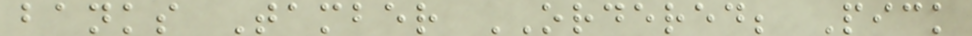banks Tamber ORDERED; Pick
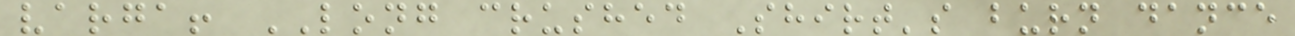varga! LONG crushed Shirt's burn dance
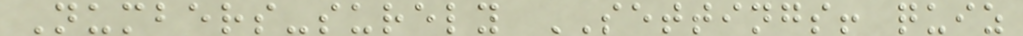Numbers-surely SETTINGS! quiz
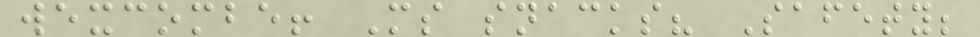wexcombe! Ms snacks? Safety;
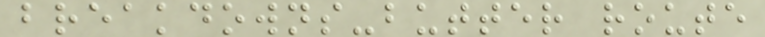breakdowns-butter route
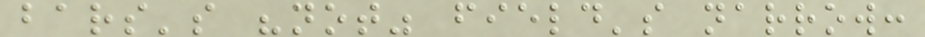bars's "not" field's narrow:
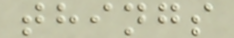things
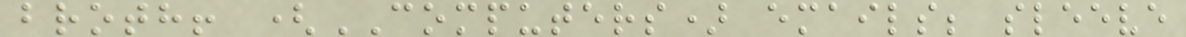broth! (COMPUTERS) emails; sleeve
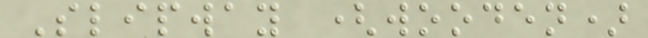Slipway (wooden)
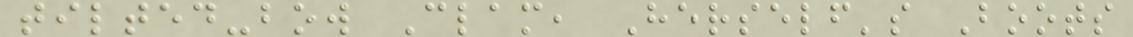tilted-bow Clam, Herself's Boots
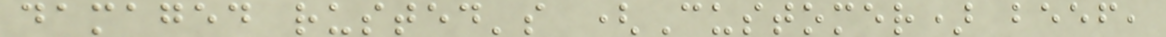damaged rusted's (Customer) beef,
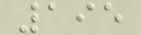195
